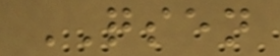QSEN
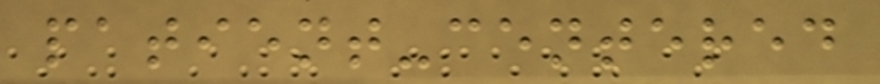patient-centered
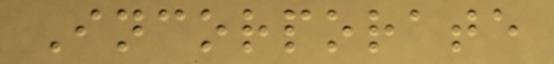Incorporate
